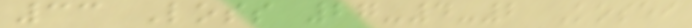33 Loss 27-4-2 Kosei
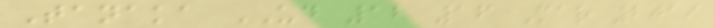Tanaka UD 12 16 Mar 2019
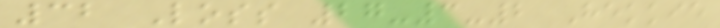32 Loss 27-3-2 Hekkie
